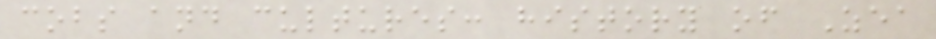cobs and cultures: history of Zea
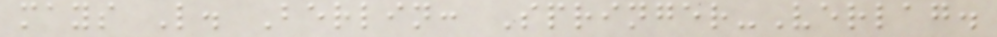mays L. Berlin: Springer-Verlag.
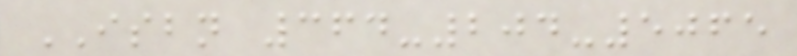ISBN 364-204-5065
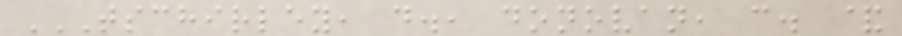TSCHIRLEY, D., DONOVAN, C. &
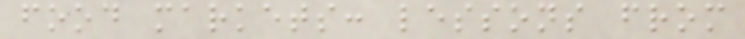food markets: lessons from
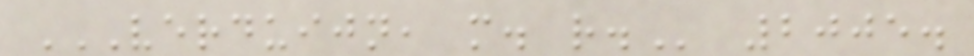VERDUIJN, M. R. 2005.
